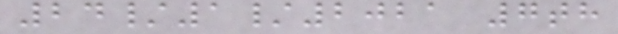24/1/2021 7th
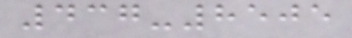437-8505
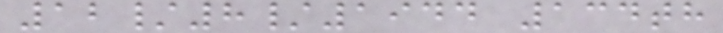12/8/1944 134th
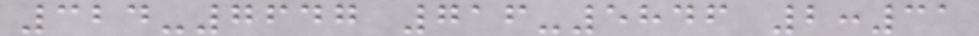324-7647 716-5846 2:31
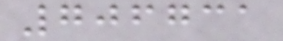706731
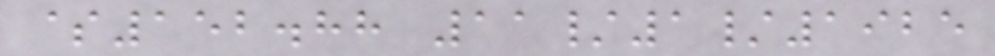$152.88 11/1/1925
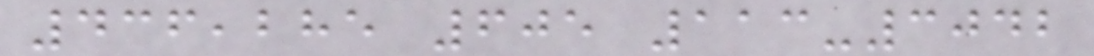436,285 605 113-3042
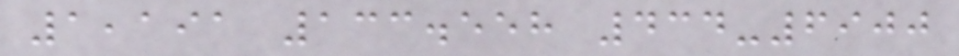1,191 133.558 434-6900
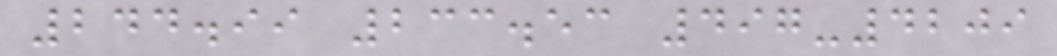244.99 233.53 497-4209
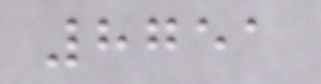8751
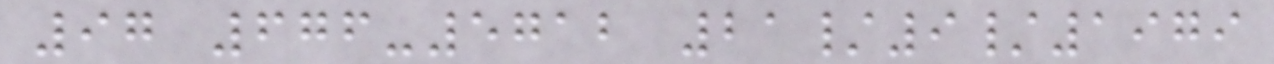97 676-5712 21/9/1979
